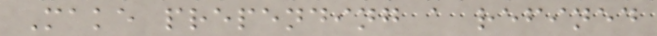Make prepending a refined
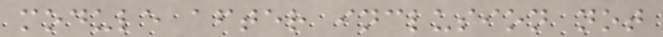module after inclusion not
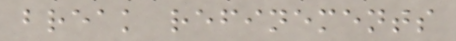break refinements
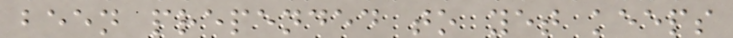been prepended to yet keeps
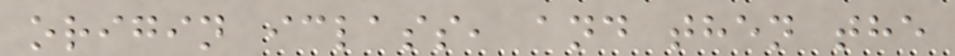origin iclass, and then the
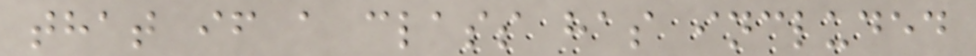that if a class has included
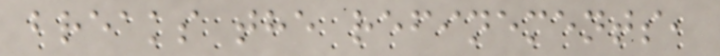breaks the refinements,
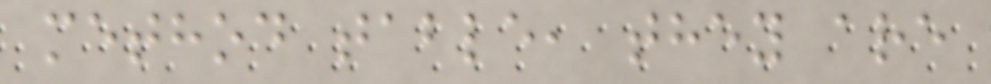method table, they are
